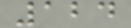124
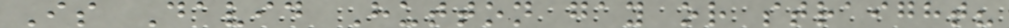Is David Hutton gay or straight?
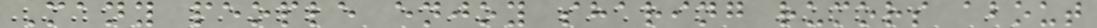Many people enjoy sharing rumors about
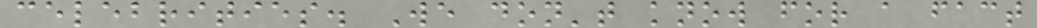celebrities. We don't know for a fact
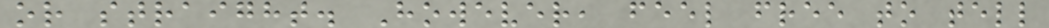or straight. However, feel free to tell
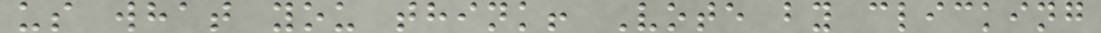us what you think! Vote by clicking
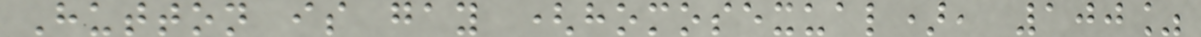Hutton is gay (homosexual), 100%
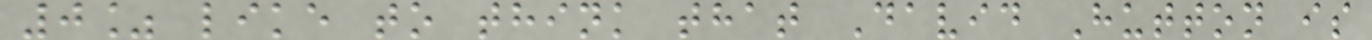0% like to think that David Hutton is
